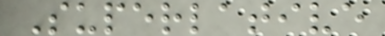Superlative
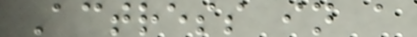Actress in a
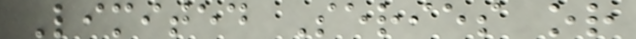Limited Series or
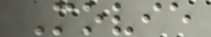Movie
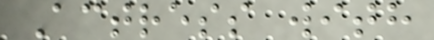Actress with
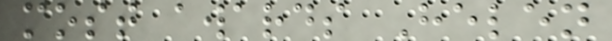most awards Helen
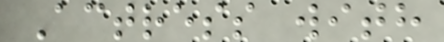Actress with
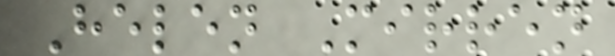Helen Mirren
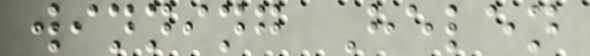winning Helen
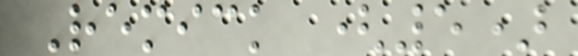Remick (5)
